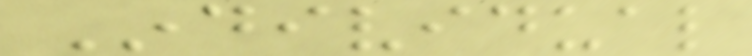Individual
